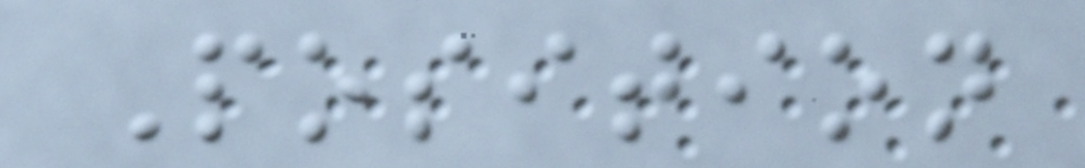Position
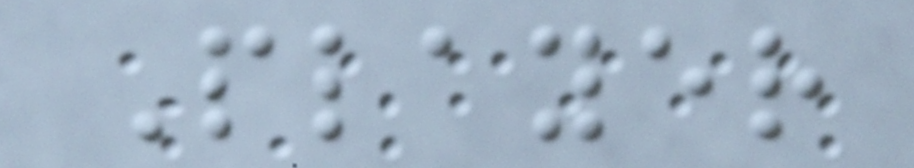Player
